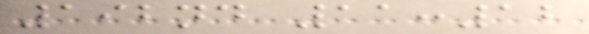192nd 11:12
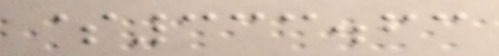$333.63
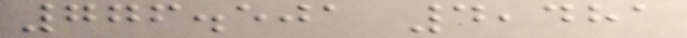776.501 4,481
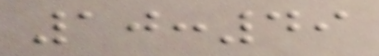10:49
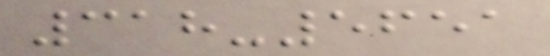318-5651
